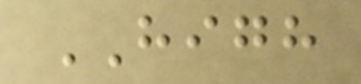HIGH
